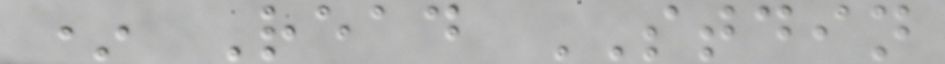* Read STDIN
